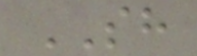SH
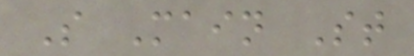S Main St
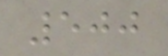500
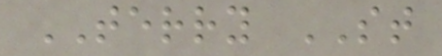TERRY ST
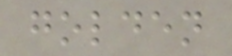golden
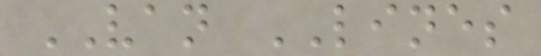VAN LINES
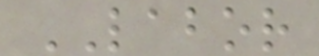LABOR
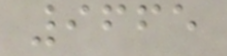9665
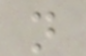n
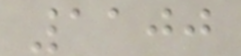1100
